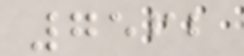7562
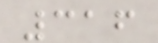316
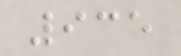935
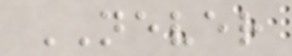NEVER
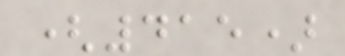(415)
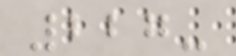227-
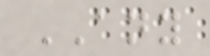ANY
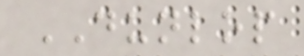DUNLOP
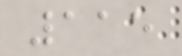115
